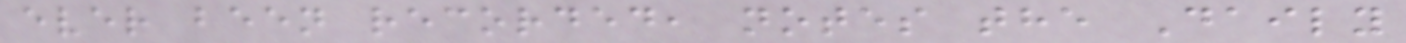ever been recorded, notes the Daily
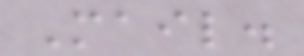Mail.
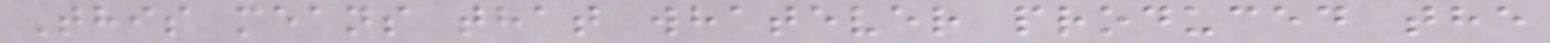This means that whatever produced the
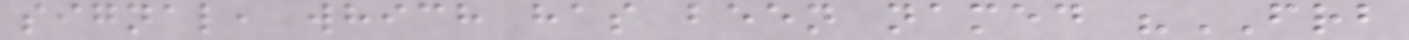signal, which has been named "FRB
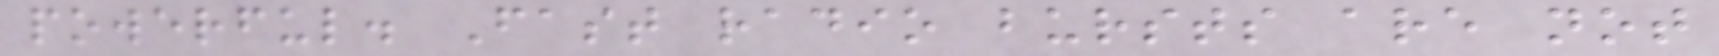powerful. Fast radio bursts are not
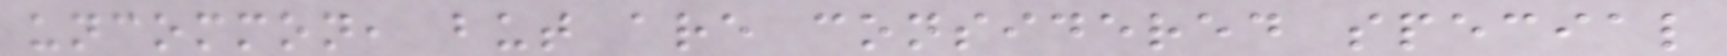uncommon, but are considered special
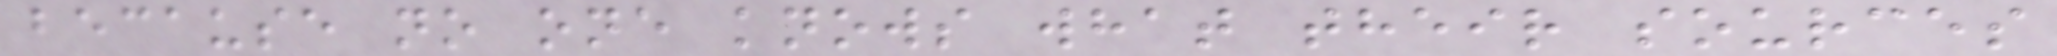because no one knows what their sources
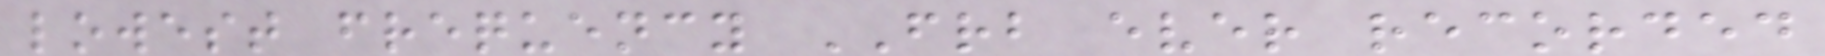lowest frequency FRB ever recorded
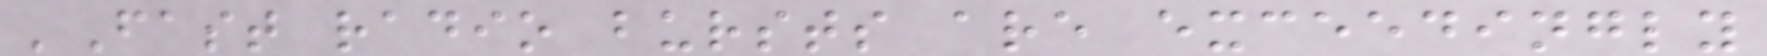'Fast radio bursts are exceedingly
